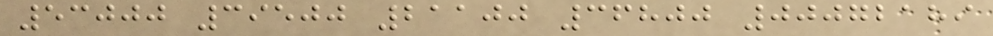53000 39500 21100 36800 00072189
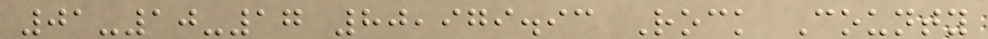01-10-17 80,979.93 Rock County
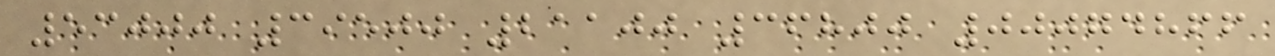53000 39500 21100 36800 00074866
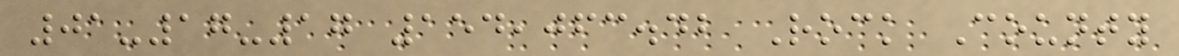01-17-17 154,063.42 Rock County
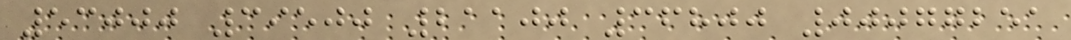53000 39500 21100 36800 00077251
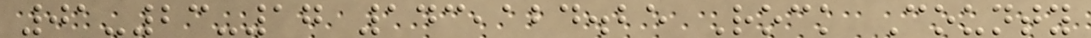01-23-17 143,124.25 Rock County
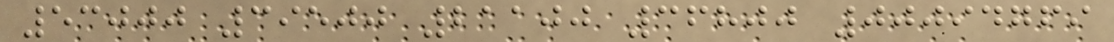53000 39500 21100 36800 00094769
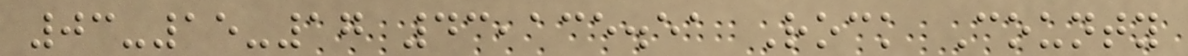03-15-17 43,135.51 Rock County
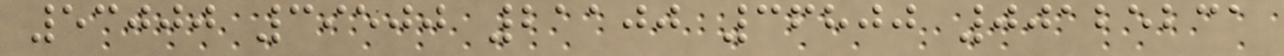53000 39500 21100 36800 00125231
